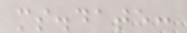ms.date:
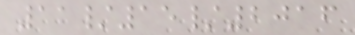11/15/2016
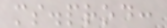ms.prod:
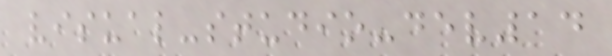visual-studio-dev14
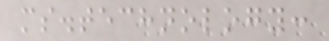ms.technology:
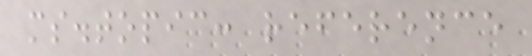ms.topic: reference
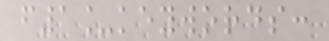f1_keywords:
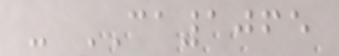- CA1065
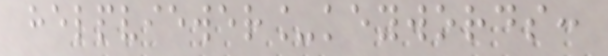helpviewer_keywords:
